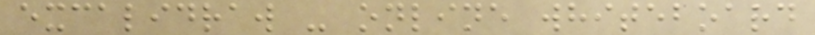excalidraw - online whiteboard
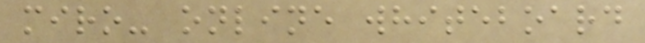miro- online whiteboard
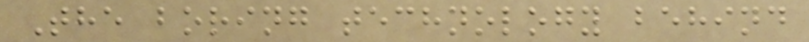The boring technology behind
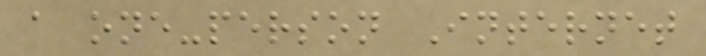a one-person Internet
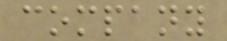company
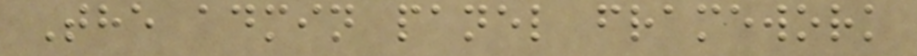The admin panel framework
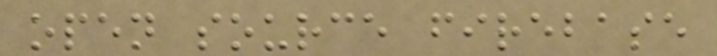open source firebase
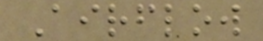Airflow
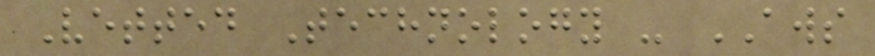Vetted Technology - AWS
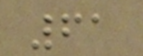61
